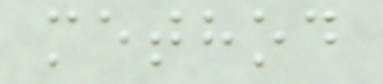method
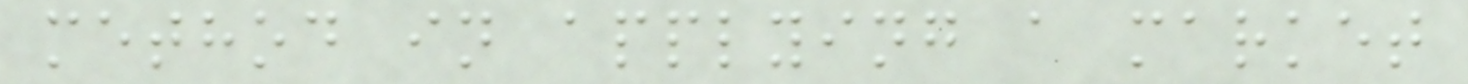method in applying a market
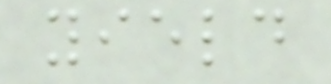yield
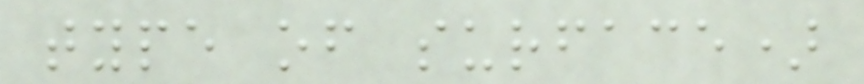type of surface)
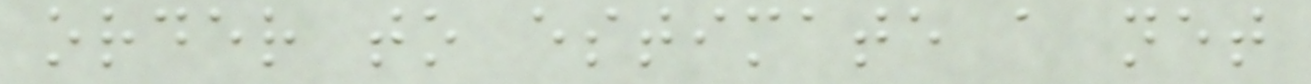order to estimate a net
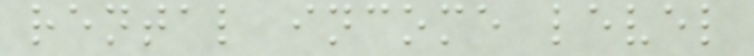rental income level
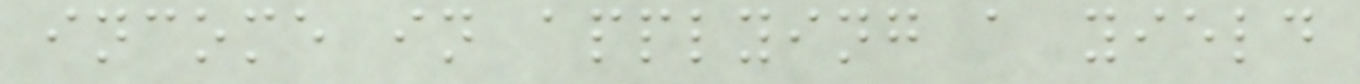income in applying a yield
